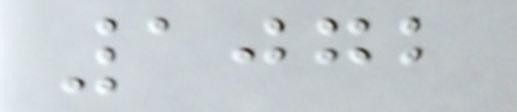1072
